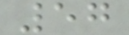57
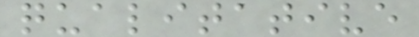qualitative
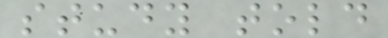study told
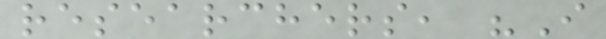researchers, "I
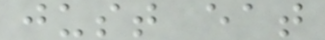just eat
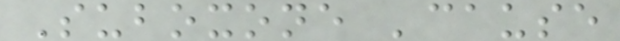Suboxone 'cause
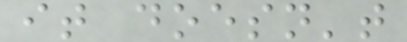it doesn't
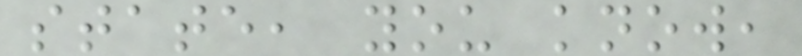state, you know,
